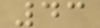43
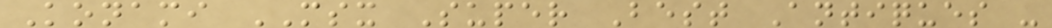Konami MSX Super Best Antiques -
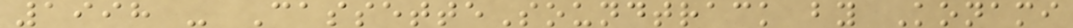1998 - CassetteSoundtrack by Konami
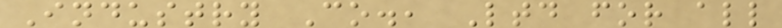Industry Co., Ltd for all
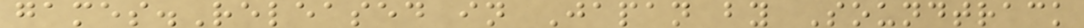games.Released in Japan by Soundtrack
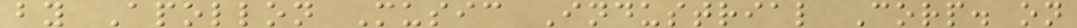by Apollon Music Industrial Corp. on
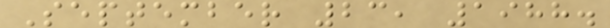September 23, 1988.
